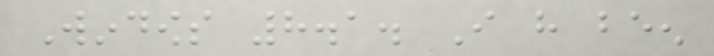Windows 8.1. I have been
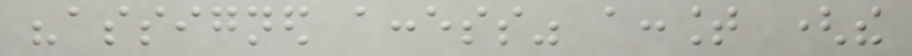"assigned access" account (the
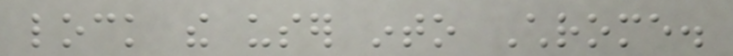lock the user into Chrome.
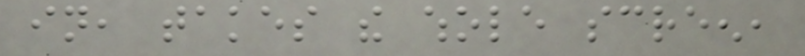in, takes the whole screen,
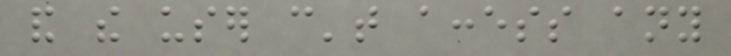and the user can't access any
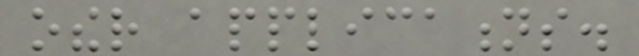other applications.
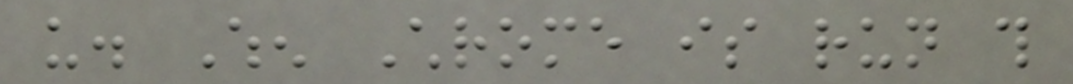us. When Chrome is run this
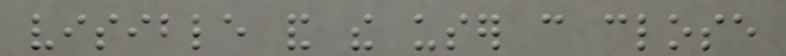visible and the user can close
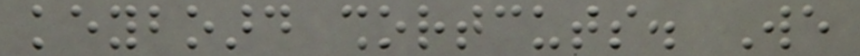keyboard shortcuts. We
